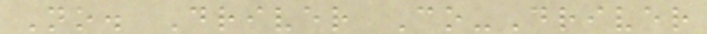No. Driver Co-Driver
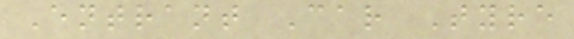Entrant Car Tyre
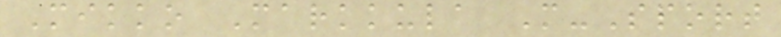Mikko Markkula M-Sport
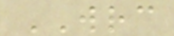WRC
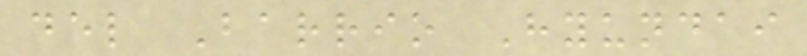del Barrio Hyundai
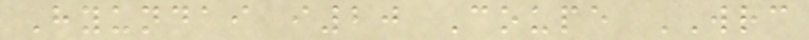Hyundai i20 Coupe WRC
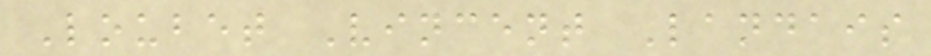Loubet Vincent Landais
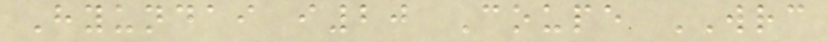Hyundai i20 Coupe WRC
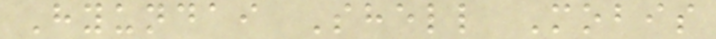Hyundai Shell Mobis
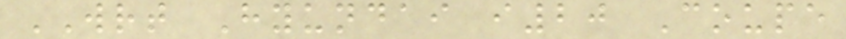WRT Hyundai i20 Coupe
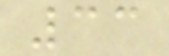33
